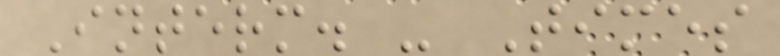Interm. - Times
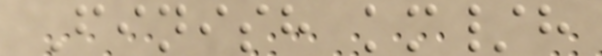Finish km/h
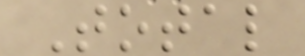Total
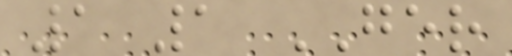1 1 GER
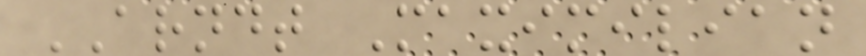ARNDT Maximilian
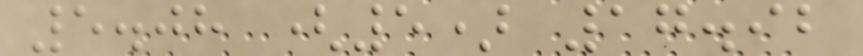5.08 (5) 17.92
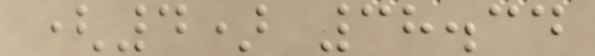(4) 38.34
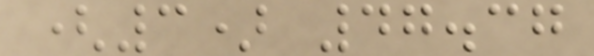(3) 47.37
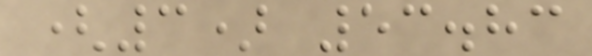(3) 53.83
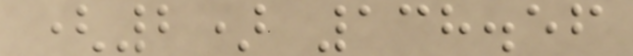(2) 138.56
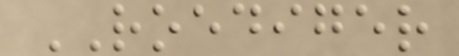ROEDIGER
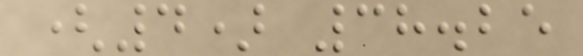(4) 38.25
